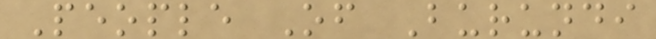People Of Burundi
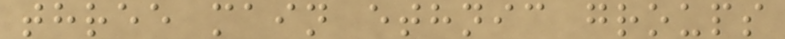three main ethnic groups
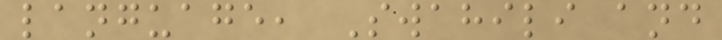language, Swahili and
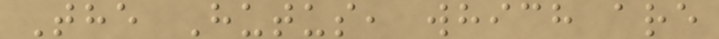The Hutus, which are
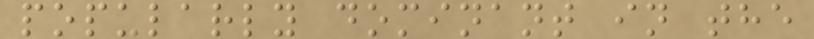popularly dominant in the
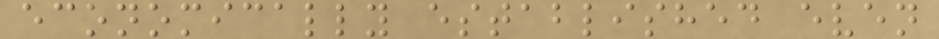economically established even
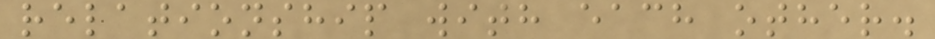relationship with each other.
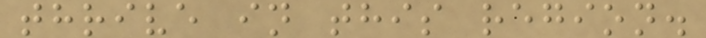thrive in this region.
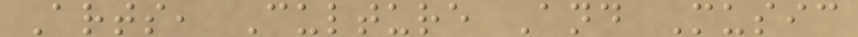Arts, Culture And Music
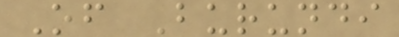Of Burundi
